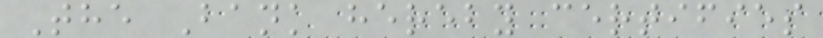The Bank hereby certifies
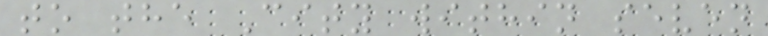to the City within seven
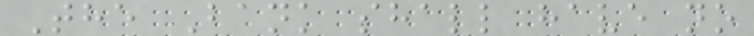The Bank shall have no
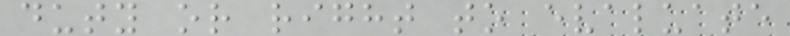duty or right to evaluate
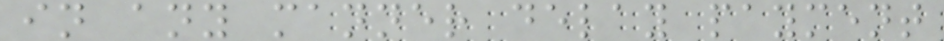in any manner delay payment
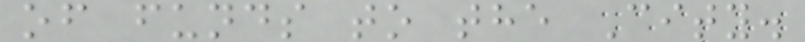of funds to the City.
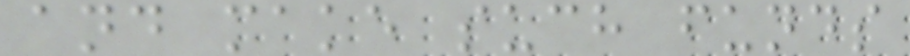and make such funds
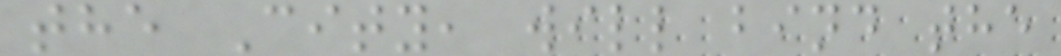the City, will bind the
